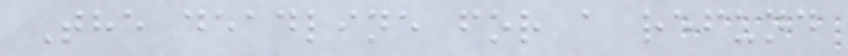The deadline for a refund
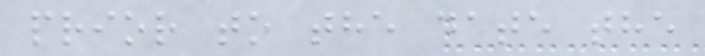prior to the date the
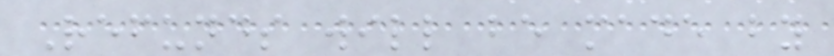Refunds will be made by
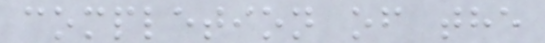completion of the
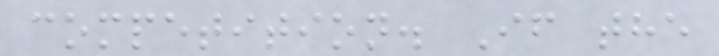competition. If the
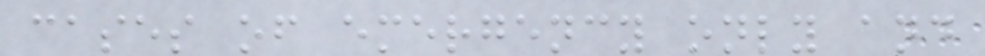cases of emergency only and
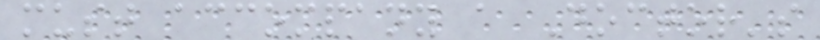must accompany a Doctor's
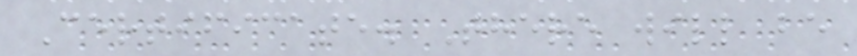Certificate. There will be
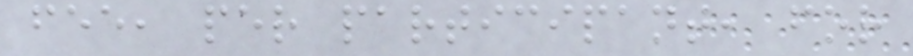fee, per participant, for
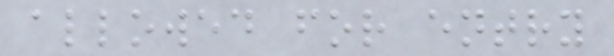allowed for entry
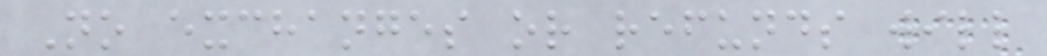No exchanges or refunds will
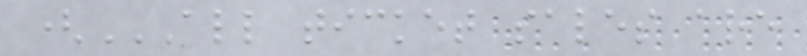(ALL TICKET SALES ARE
